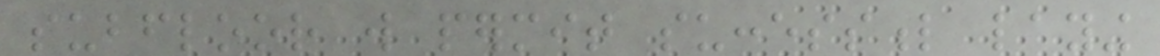subfloor will permit successful laying
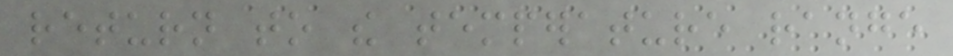return to the temperature range
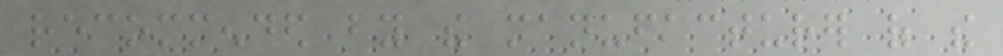recommended by the manufacturer of the
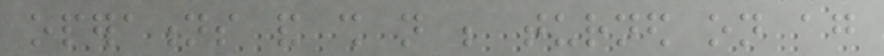operations and shall not be turned on again
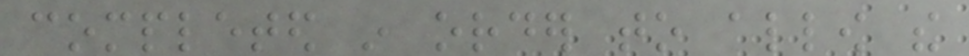completed in order to allow the
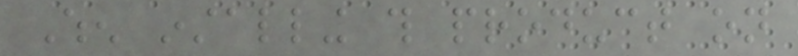When installing this product on
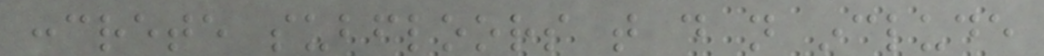concrete subfloors that do not include
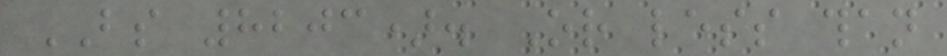BS 8203). Or less than
